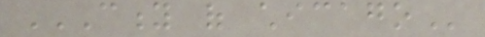CITY OF CHICAGO
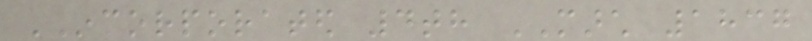INCORPORATED 4th MARCH 1837
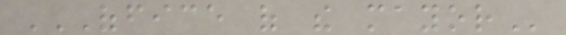OFFICE OF THE MAYOR
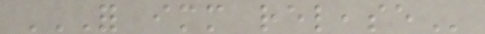FOR IMMEDIATE RELEASE
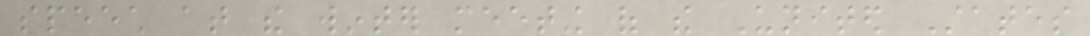speech at the winter meeting of the United States
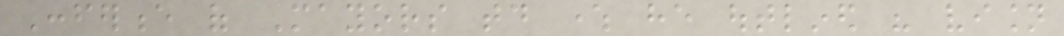Conference of Mayors today where he outlined his vision
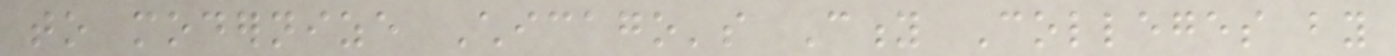to modernize Chicago's City Colleges by
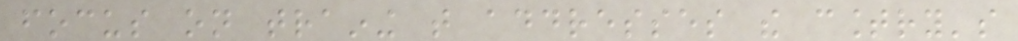focus on training that addresses the country's
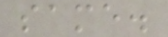same.
